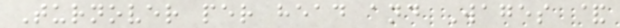Turnover per head and Wages &
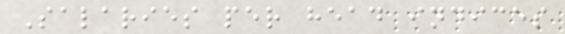Salaries per head indices
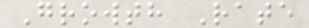Growth Rate
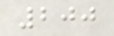200
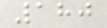180
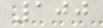100
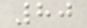80
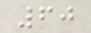60
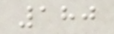180
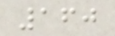160
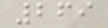269
